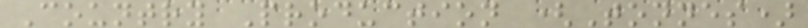Country Production (Tonnes)
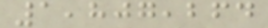1,807,264
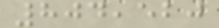804,520
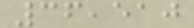36,510
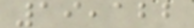19,122
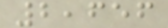2,656
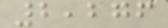2,276
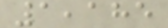1,185
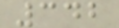342
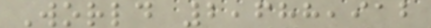World 2,688,912
